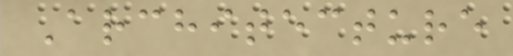Architecture
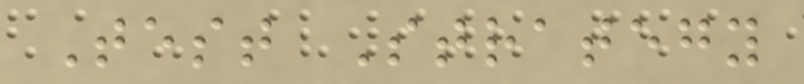Test Strategy
